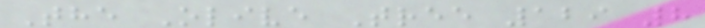The Olive Tree 129 8
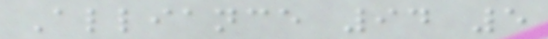Alliance 94 5
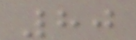80
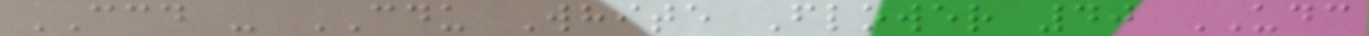CCD - CDU White Flower 40 UDC
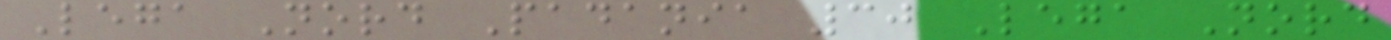Lega Nord Padania 30 Lega Nord
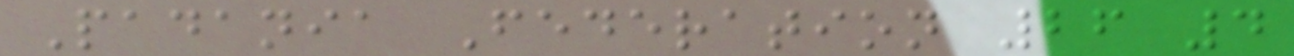Padania Federation 26 4
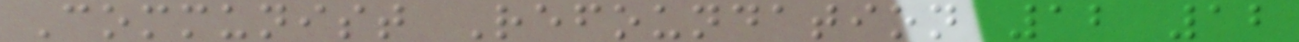Communist Refoundation 12 12
